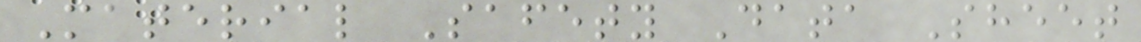Material Safety Data Sheet
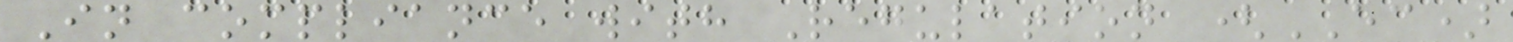In compliance with Regulation (EC)
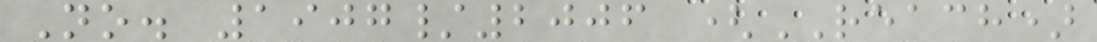No. 1907/2006 (REACH)
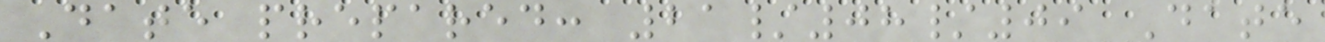Date prepared: 21/08/09 Date
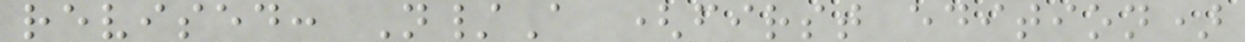revised: N/A (first edition)
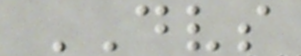DVS
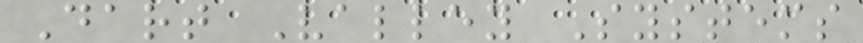Dart Valley Systems
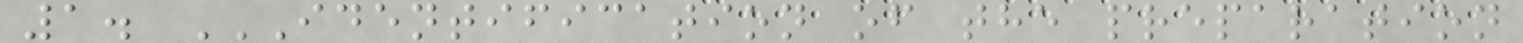1. IDENTIFICATION OF THE PREPARATION
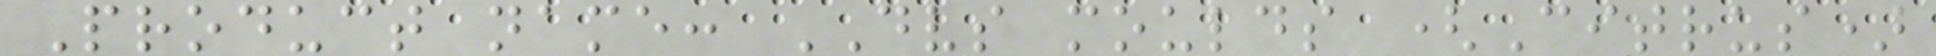Product name: DVS moulds (Citrus)
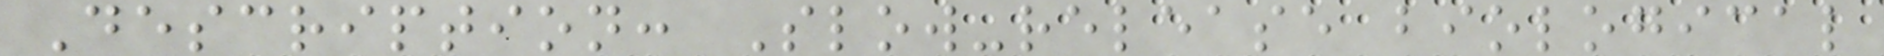Description: Slow-release biological
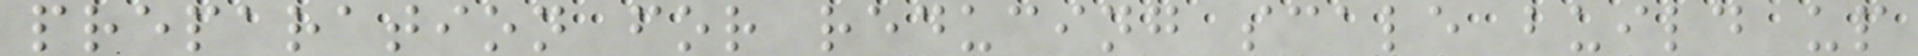preparation for reducing scale build up
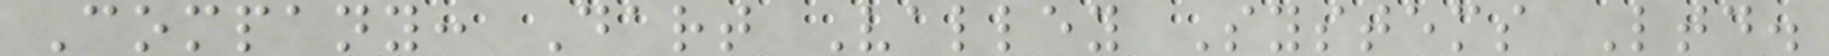Company: Dart Valley Systems Ltd.
